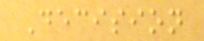Decision
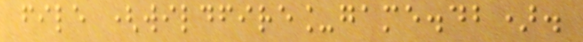file (wildfire_game.db).
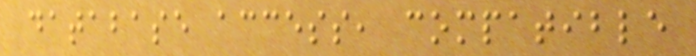database access, compatible
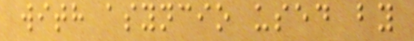with asyncio used by
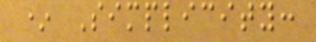* Simplicity:
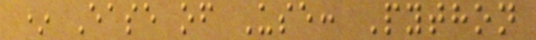* Ease of Use: Python
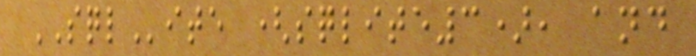SQLite (sqlite3), and
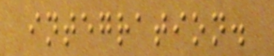integration.
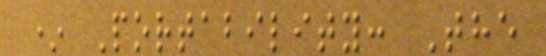* Portability: The
